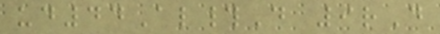ud44Al#D 9rD
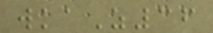wkaZ36
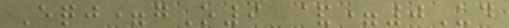Eqj=gO9 &=0Ud
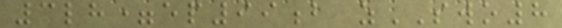3lh=ep99b zSWO8
